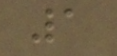1
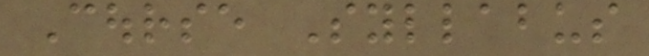Course Syllabus
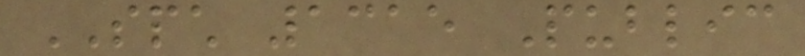SPCH 1315 Public
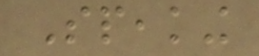Speaking
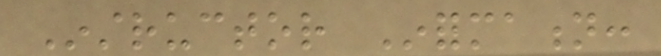Instructor Information:
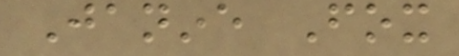Janine Fox
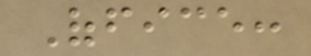Office:
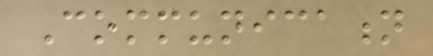Communication
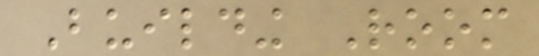Building Room
